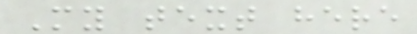My text here
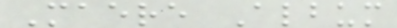Maere Album
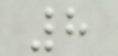8
